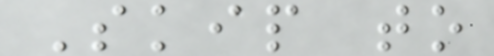Skip to
